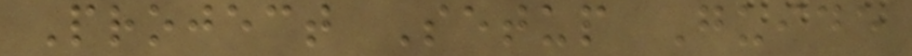Project Setup Guide
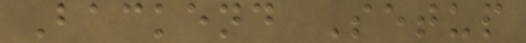Backend Setup
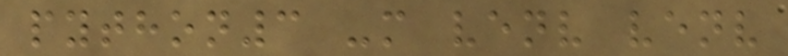python3 -m venv venv
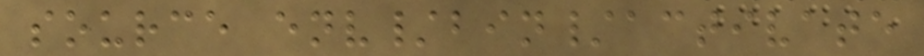source env/bin/activate
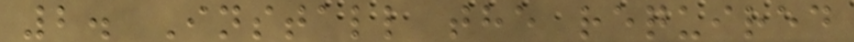2. Install the required
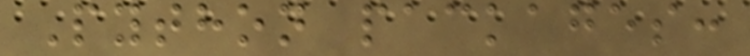Python packages:
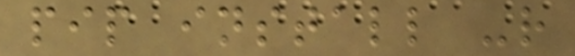pip install -r
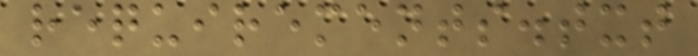requirements.txt
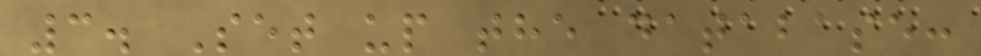3. Set up the database:
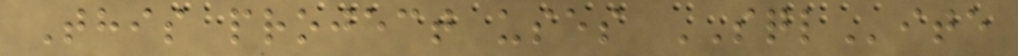This project uses SQLite
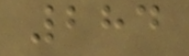284
